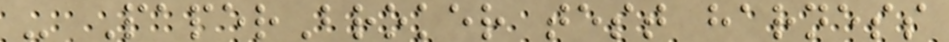- PaperBroker test harness
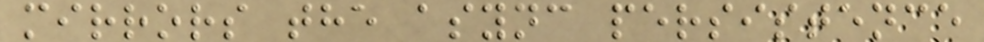mirrors the async persistence
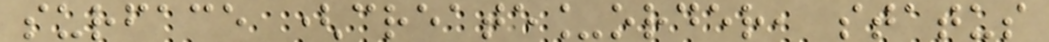surface (create_order, status
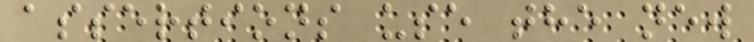assertions use the new
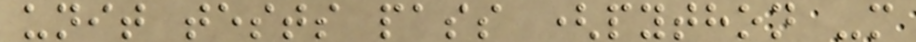unit tests pass (python -m
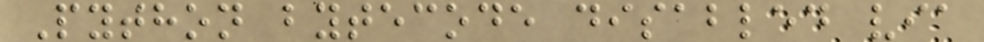Python bytecode disabled via
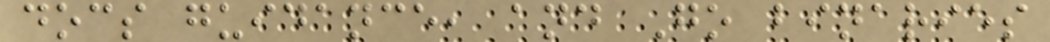docs guidance, and Go binaries
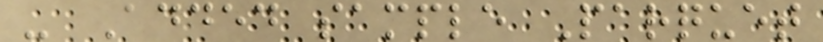- Added sample Parquet
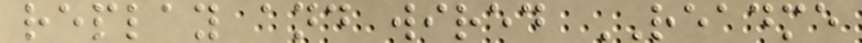replay and wired README
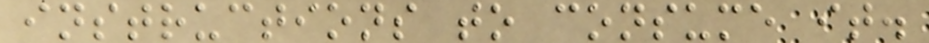instructions to consume it.
